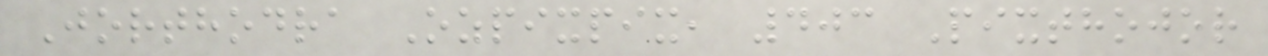Jorthodra Ozpixpix, 403 Pixthojor
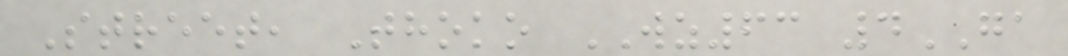Street, Thoko WZ63 4GA
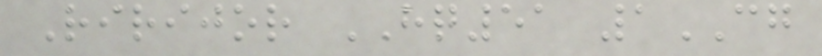Ririjor HQ51 1CG
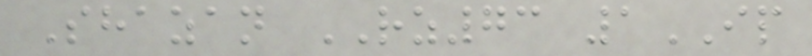Shazan RZ73 1IP
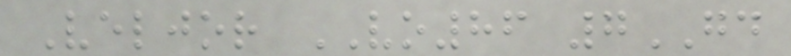Veljor VO86 7GD
